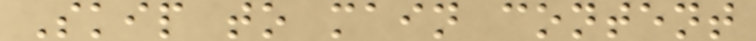Skip to main content
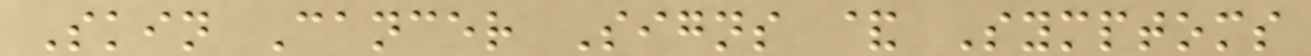Skin Cancer Signs & Symptoms
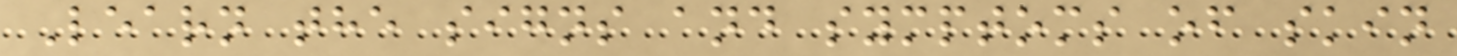Learn the signs and symptoms of skin
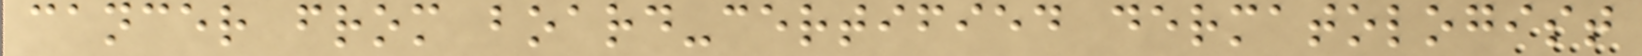cancer from board-certified dermatologist
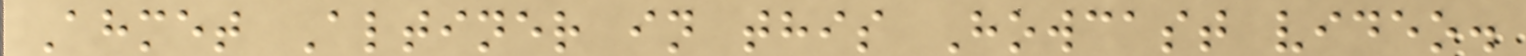Ahmet Altiner in this Howcast video.
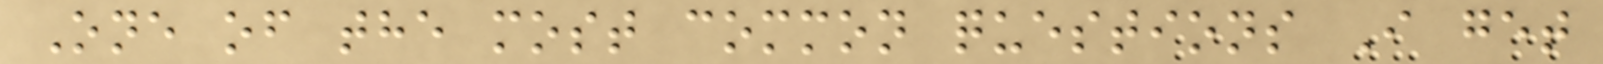One of the most common questions I get
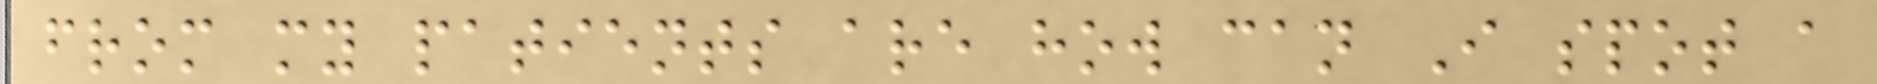from my patients are how can I spot a
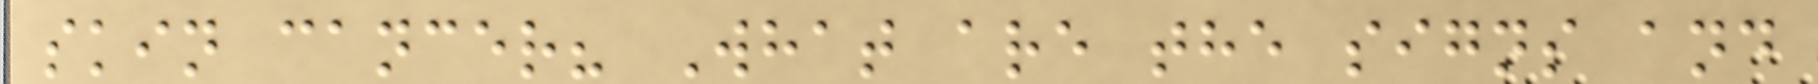skin cancer? What are the signs and
